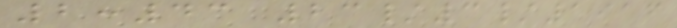2:43 23/3/1916
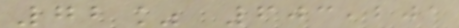72% 603,201
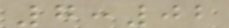7:02
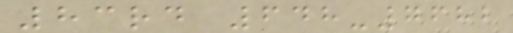83rd 648-7682
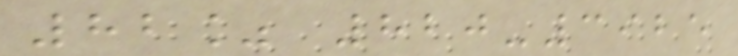82% 820-3925
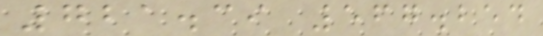721.39 567.254
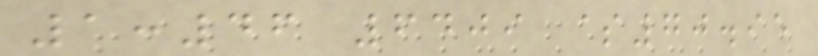1:46 6409 $70.95
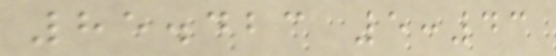85.423 5:43
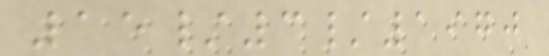15/3/1970
